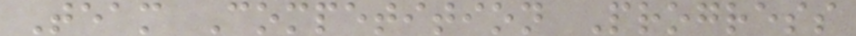Team Competition Progress
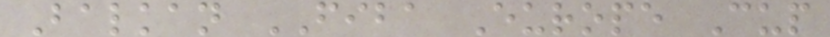Balkan FIBA Europe Cup
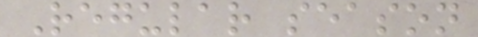Regular season
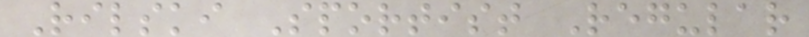Rilski Sportist Regular
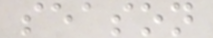season
